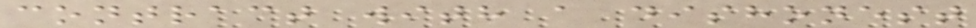contract with a dishonest
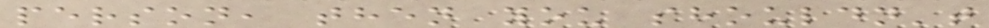person, then you shouldn't
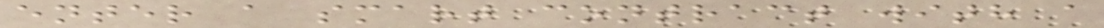enter a smart contract with a
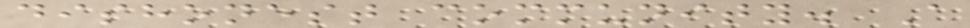dishonest community. A
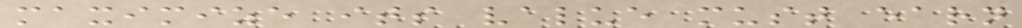maximize its value must earn
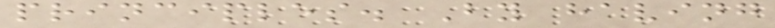principles. By having
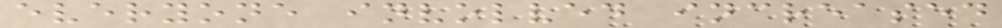everyone involved increased
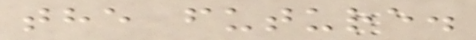the future.
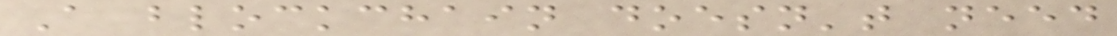A blockchain doesn't need
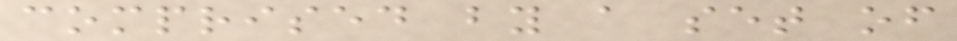comprised by a set of
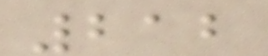212
